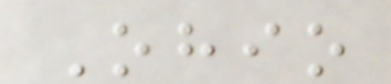Ohio
